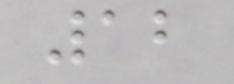12
